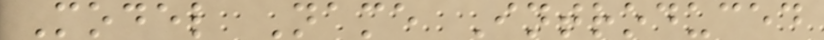Model Name Introduced
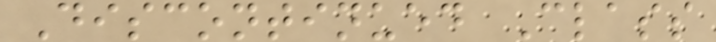Discontinued Class
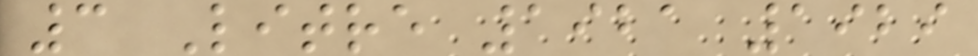3 Litre 1921 1929
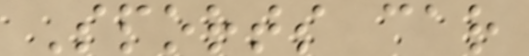Sports car
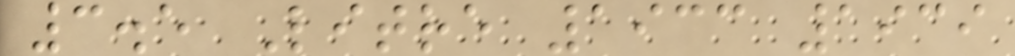3.5 Litre 1933 1939
